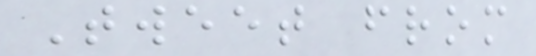Tweet from
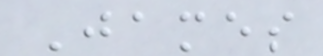James
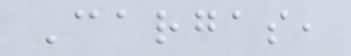Cargas,
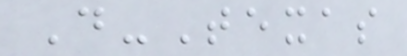D-Texas
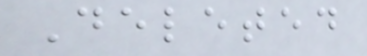Deleted
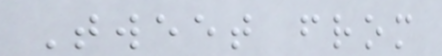Tweet from
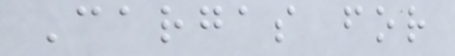Cargas for
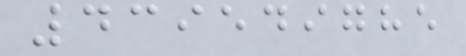439549785
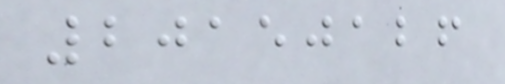20150126
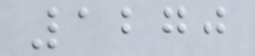1270
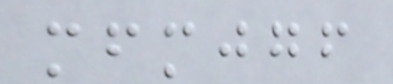mfmjgf
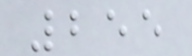255
